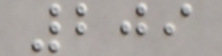209
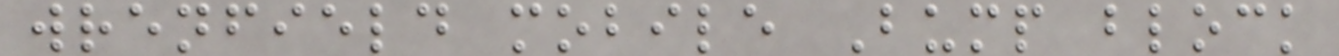wrenfield mobile Bump block
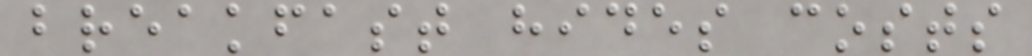breakfast hides costs
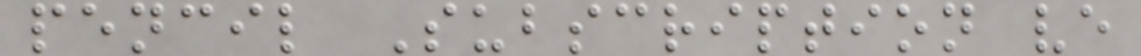pencil Subscription ve
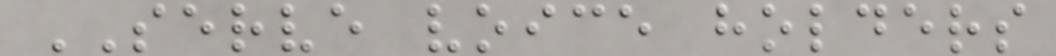SERVE voice holders
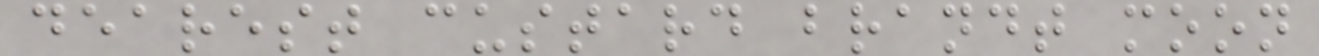dearest custard brandt moon
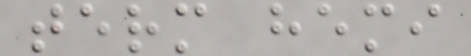term hemi
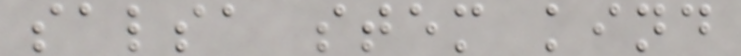salsa stem kind
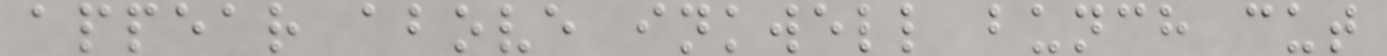appear above inkwell bunch cut
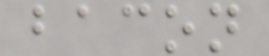bacon
